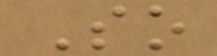So
